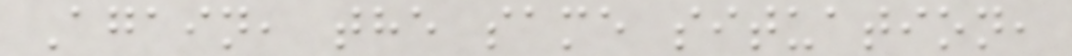Again, the same situation,
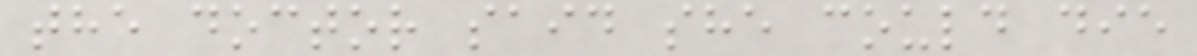the doctor said she could die
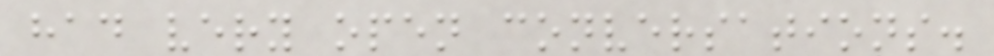had very open conversations.
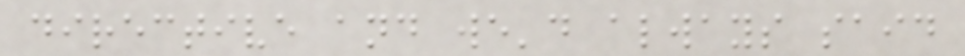directive and we'd always said
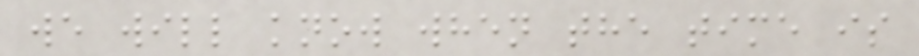we will know when the time is
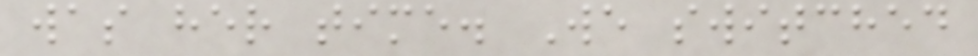was her time. We switched
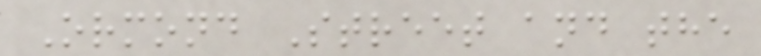Ormond Street and the
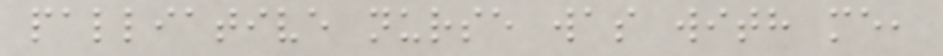palliative nurse was with me,
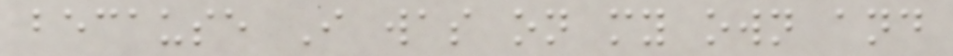because I was on my own and
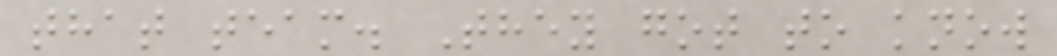that team. They got to know
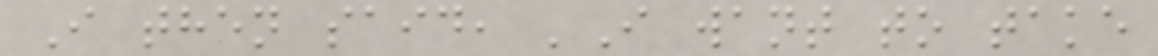I then said, 'I want to take
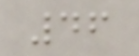46
